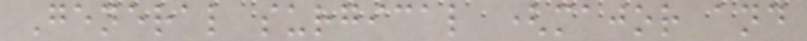General surgical (major and
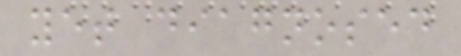yet diagnosed
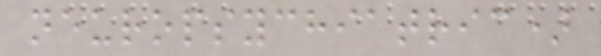neuropsychiatric)
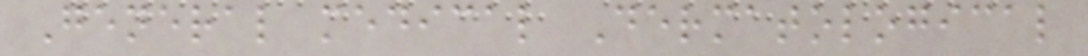General medical Dermatological
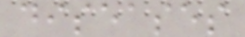diseases
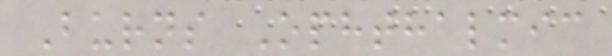Burns Ophthalmic
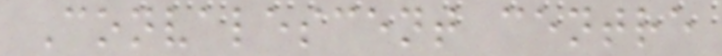Convalescent centre
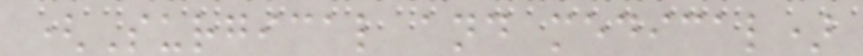(Surgical and medical)
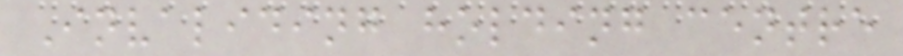Invaliding holding centre
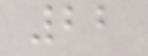22
